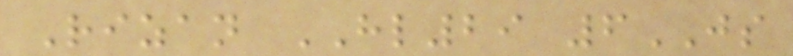Rizan HL29 6JS
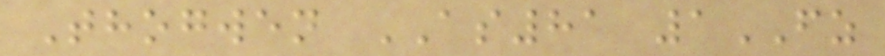Thogwen AS81 1FZ
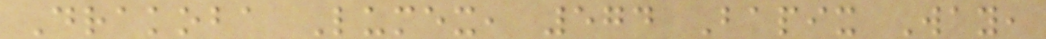Drakoba Lumex, 574 Bapix Way,
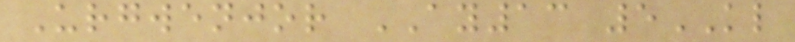Urgwenjor AY13 5KL
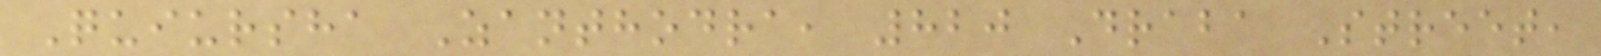Quiursha Zanthodra, 820 Draba Street,
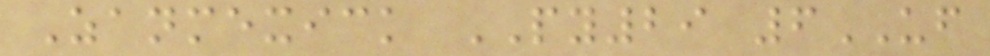Zanmexick PY29 6UF
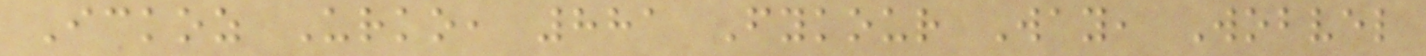Ickoz Urko, 881 Fykour Way, Wobvel
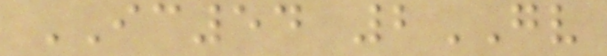IC54 2GV
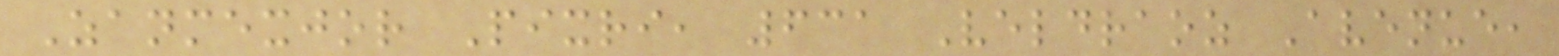Zanmexjor Pixri, 631 Veldraoz Avenue,
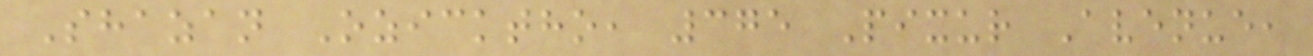Shazan Ozicktho, 375 Pixur Avenue,
